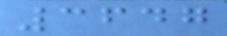3647
